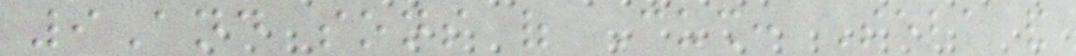9And sons of Cush: Seba and
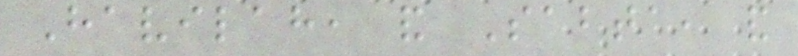Havilah, and Sabta, and
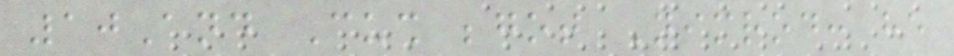10And Cush begot Nimrod: he
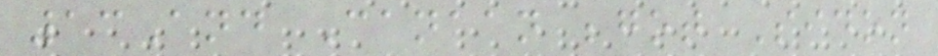13And Canaan begot Sidon
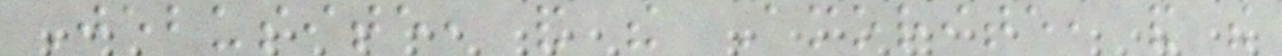Jebusite, and the Amorite, and the
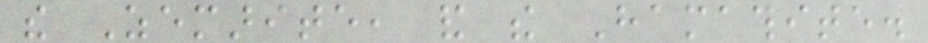the Zemarite, and the Hamathite.
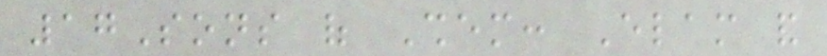17Sons of Shem: Elam and
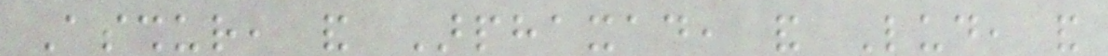Asshur, and Arphaxad, and Lud, and
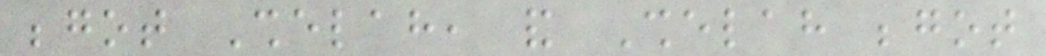begot Shelah, and Shelah begot
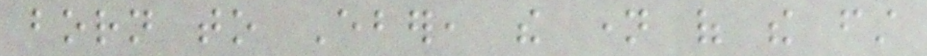born to Eber, the name of the first
